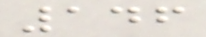146
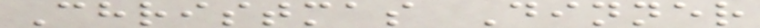Christmas Dinner
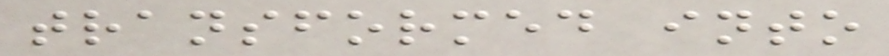transformed into
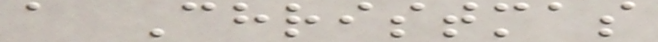a Christmas
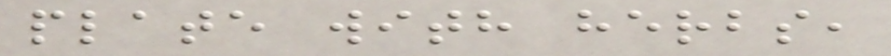plate with herbs,
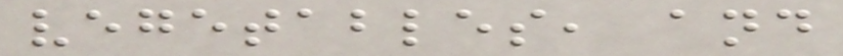vegetables, and
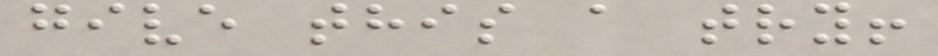give this a try!
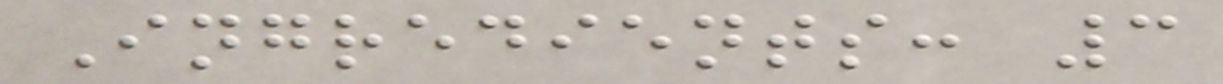Ingredients: 3
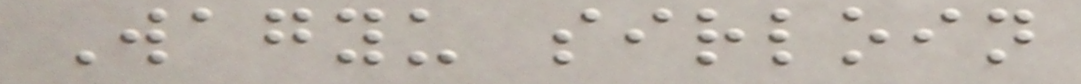Wagyu sirloin
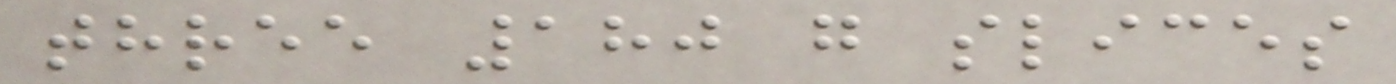three 180 g slices
